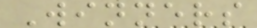Winners
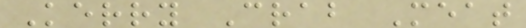Kerry Crab Meat
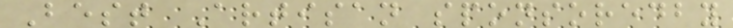Best Artisan sponsoredby
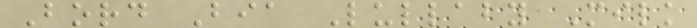Bord Bia Lullaby Milk
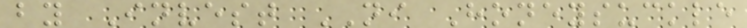by Invest NI Honeysuckle
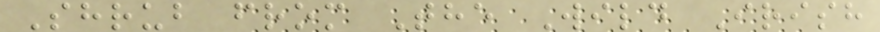Shrub from The Wild Irish
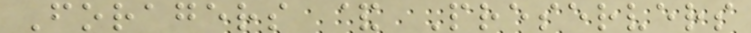Foragers & Preservers
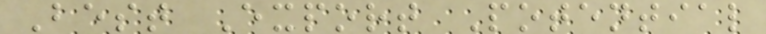Best Export Potential
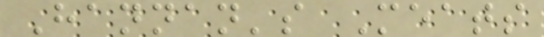Hannan's Meats
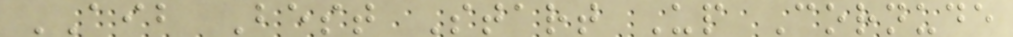AIB Best Start Up Cornude
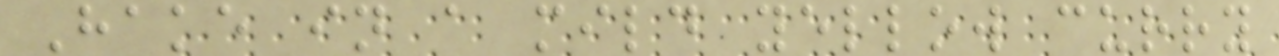Hake in a mild yellow curry
